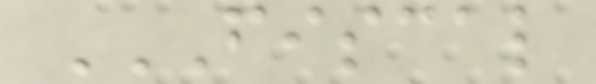FISCAL
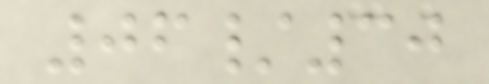06/30
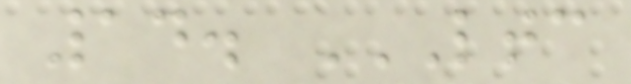14. LTC
